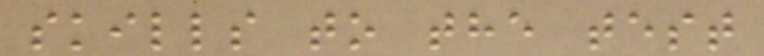skills to the test
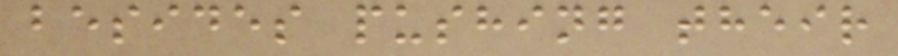besides pushing their
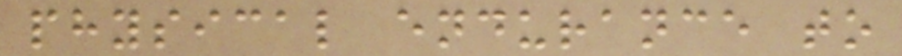physical endurance to
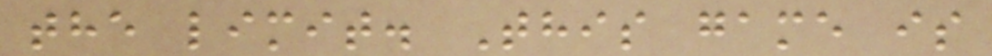the limit. This game is
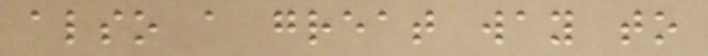also a great way to
